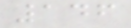146
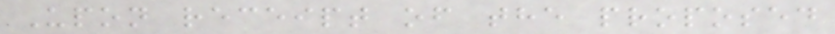Upon receipt of the proposed
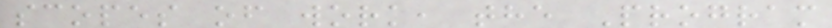scopes of work, the Program
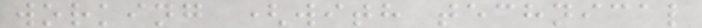working (with technical
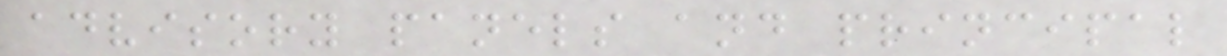advisory panels and principal
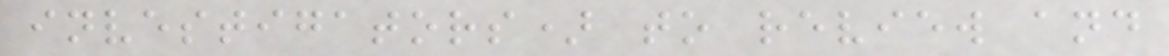investigators) to review and
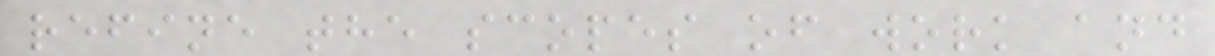refine the scopes of work and
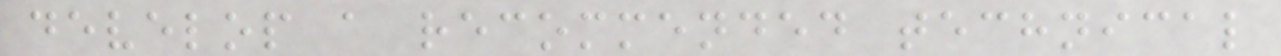develop a recommended technical
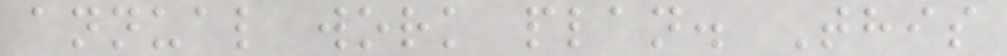annual work plan. This
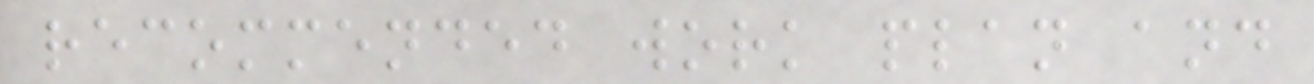recommended work plan and
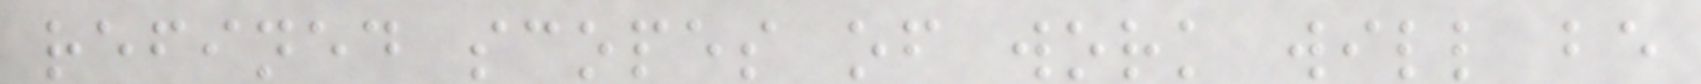refined scopes of work will be
